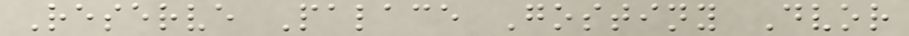Reserve Palace Gostiny Dvor
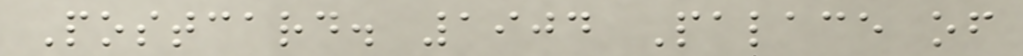Postcard. 1904 Palace of
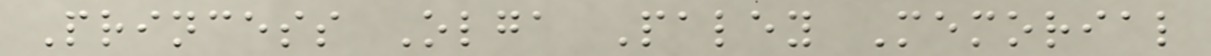Princess Olga Paley Memorial
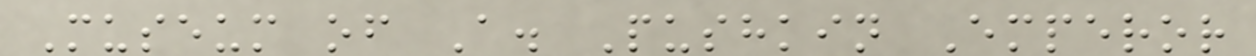Museum of A. Pushkin Emperor
